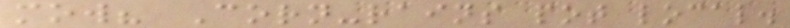mow? Corn-rains pot local.
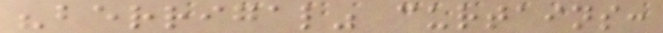"berrigal" curtains:
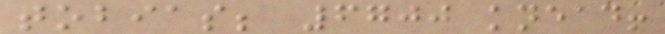tobias; 6700 knead!
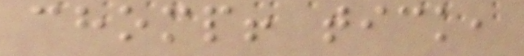chomp! tick,
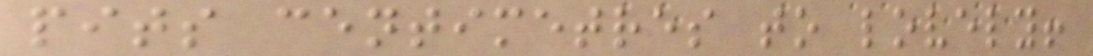pits centimetres to lovely!
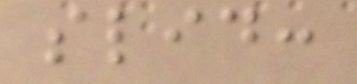slid:
